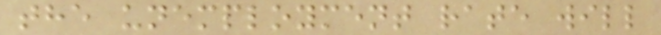the unemployment rate will
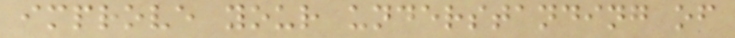improve your understanding of
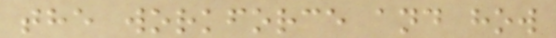the workforce and how
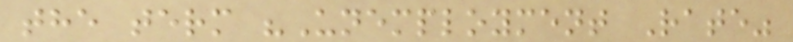the term "Unemployment Rate"
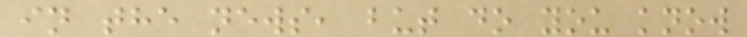in the news, but do you know
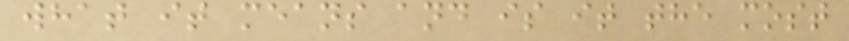what it means and is it the most
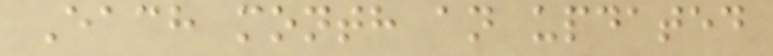Each month an updated
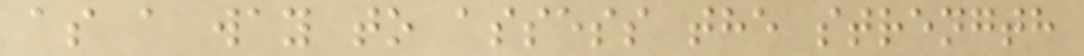as a way to assess the strength
